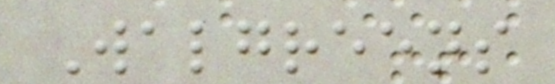Walgreens
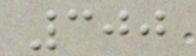300
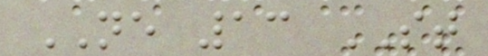NE 13 ST
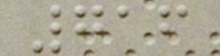716
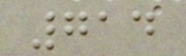714
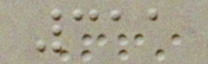311
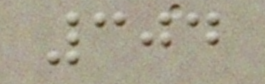304
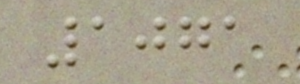1071
